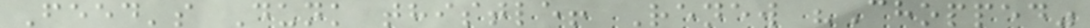Feed's Dunk thistle! Renew "Chopped"
